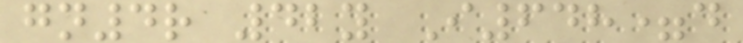gn4r 42y I648=d
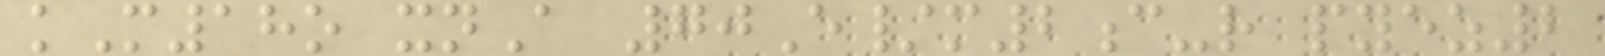kM18o xnA 70E/m2c-r pyez2
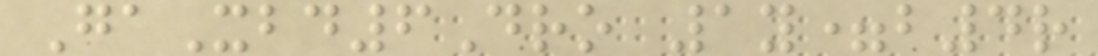GaXbd6Dro 1y=b4r
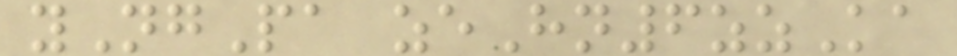yNgPa zeHn6zzKa
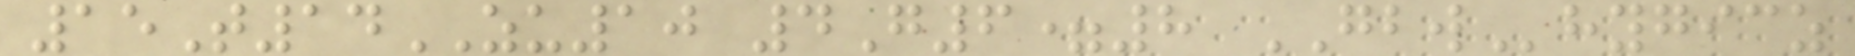15T14ZU10 4G6=8 GBWhygicz
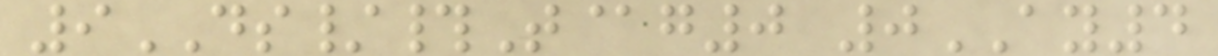9DS/#T@g0 0AY4
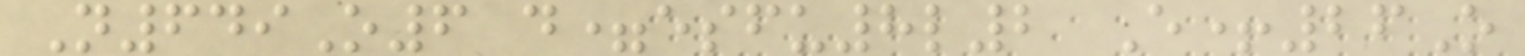N649O6 d=esfu8l2 E+26O
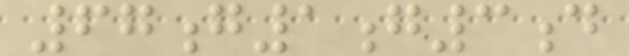67g1g3d
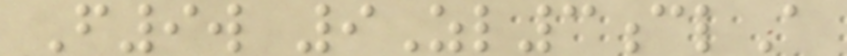F9w 9Zl3clA
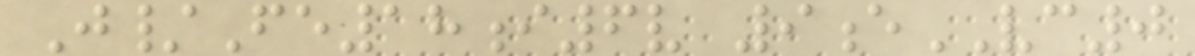J/Fe18i6v 9eVC0
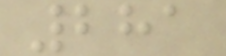281
